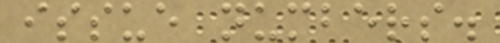issue numbers.
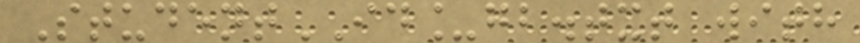StudentID_gb.txt with
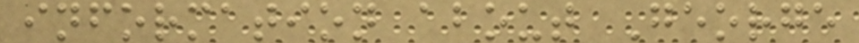information about George
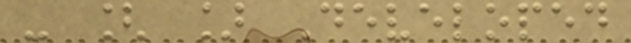- [ ] Developed
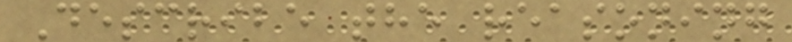Describe the reasoning
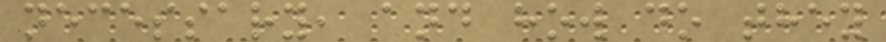necessary, and how do they
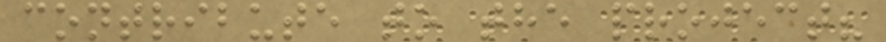contribute to the project?
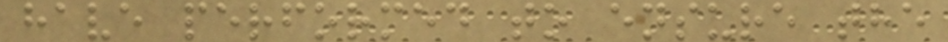have performed to ensure the
